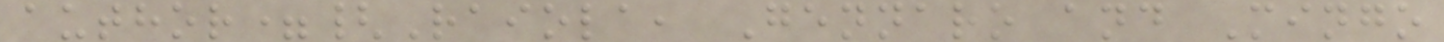author={Raiola, Gennaro and Mingo
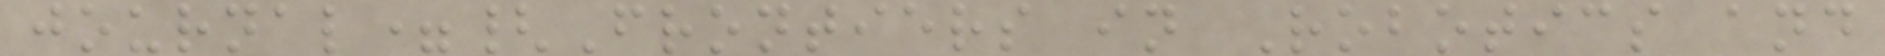journal={Frontiers in Robotics and
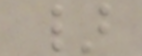}
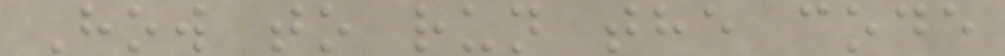How to run the code
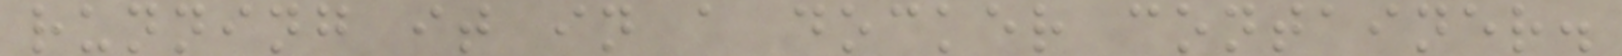running it in a docker container.
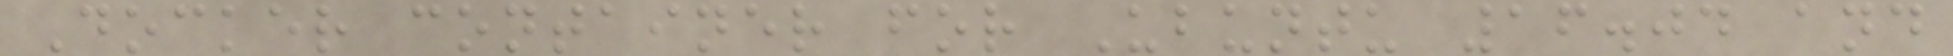Docker container for Ubuntu 16.04 and
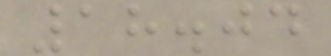18.04
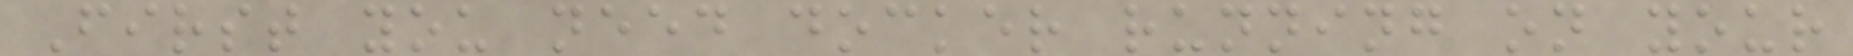First you need docker running on your
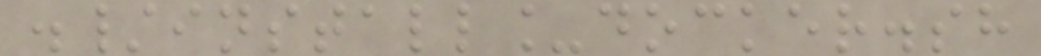./install_docker.sh
